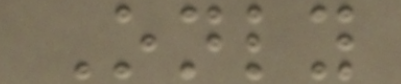Only
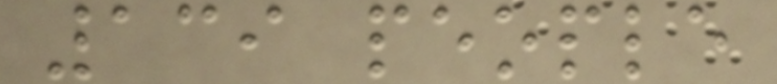139 people
